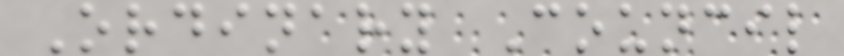Ordinary Council
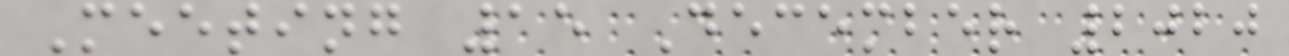Meeting 15 December 2020
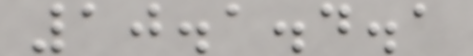10.1.4.1
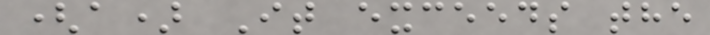(a) It exceeds the
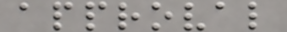approval
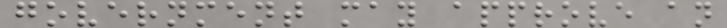government may approve an
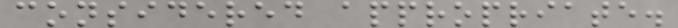considered appropriate.
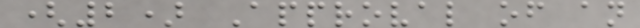(2) Approval of an
